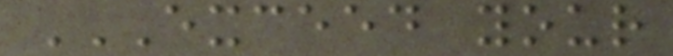EXCEED YOUR
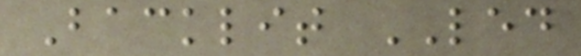Backlit LED
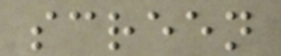screen
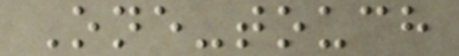One-touch
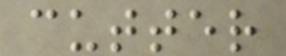cutter
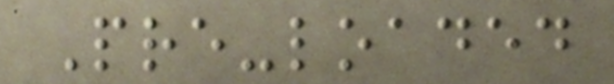Pre-loaded
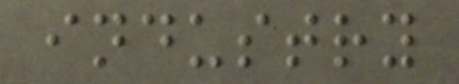industry
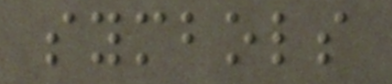symbols
